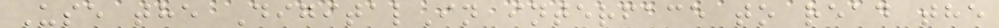Use the DigitalIn interface to read the
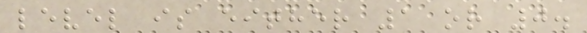level is either 1 or 0.
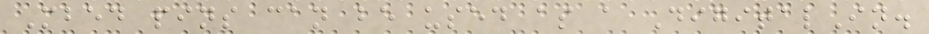Mbed pins can be used as a DigitalIn.
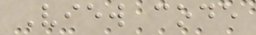View code
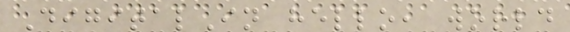DigitalIn hello, world
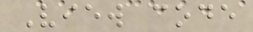View code
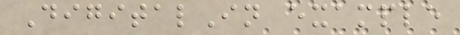DigitalIn example
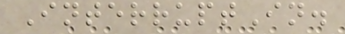InterruptIn.
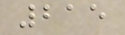215
